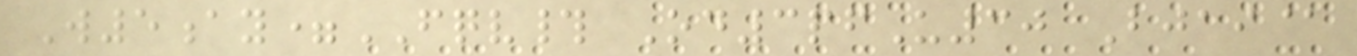W5ay=FQV# Od3pfU30 Bjai@
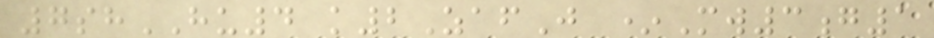7shHU4 k2ZafJ *Mw3g1
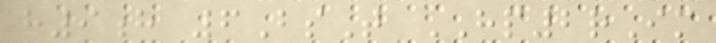h9h 6BsT HP2rIm
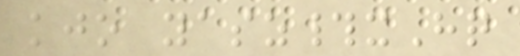kjo yasz#xHq
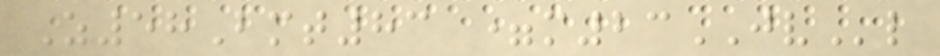Z58Bmt83 =m23JVl
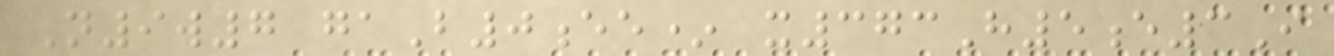N9w7 gaB0ee* x373H5e3I
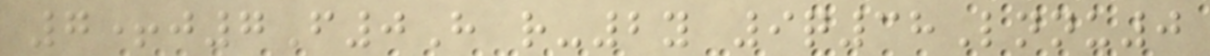7+j7F0H r-2y 9q38Lnnu0
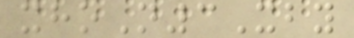xhoN3Xby
